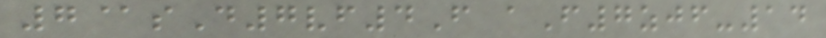7@sD7vf4F aF7zjf-14
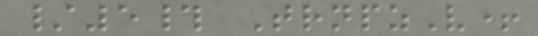/5# TrnpzV+
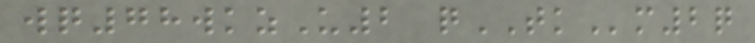wq78wkzU2 qTKm2q
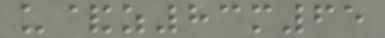u&z83m65
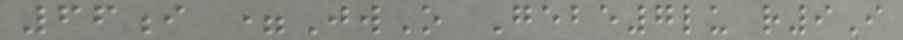66i =JwO Gebe7lu r9I
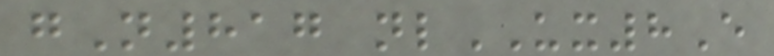gN817 nlUX8E
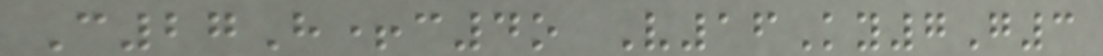C27H+c4o V16Ky7G3
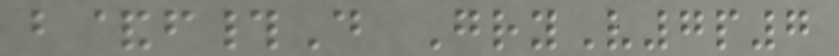b&f#D GryV7p7
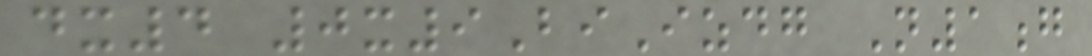dx4 0x9BiIzdg N1g
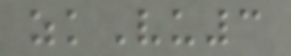zkVu3
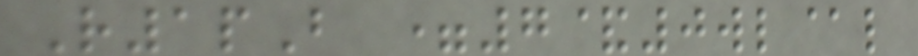R1pB =7&0wl@l
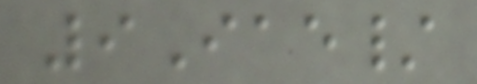9Iae/
